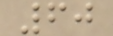60
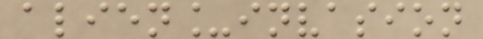alien_invasion
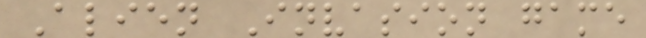Alien Invasion game
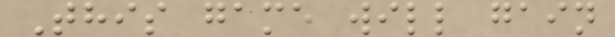This game will gain
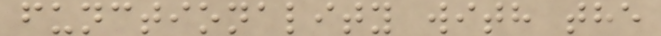functionality with the
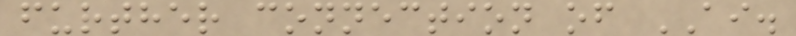further connection of AI.
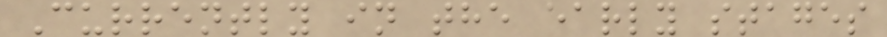Currently in the early stages
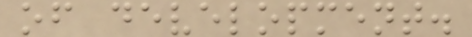of development.
